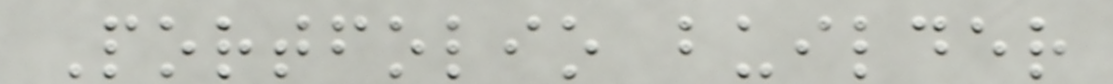Portfolio builder
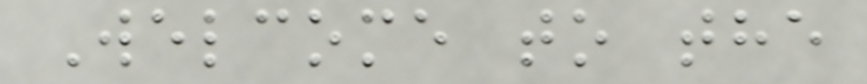Welcome to the
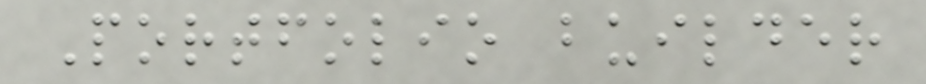Portfolio builder
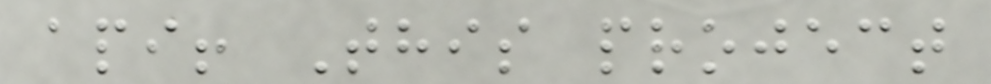api! This project
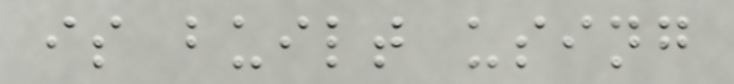is built using
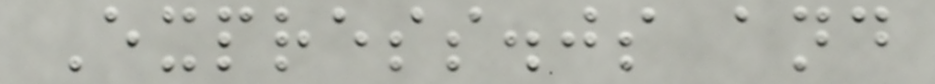Express.js and
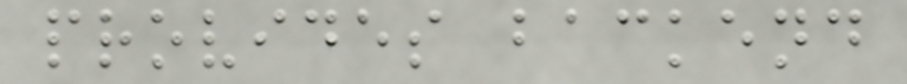provides backend
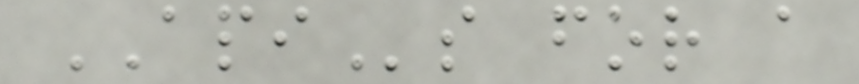APIs for a
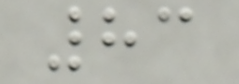83
